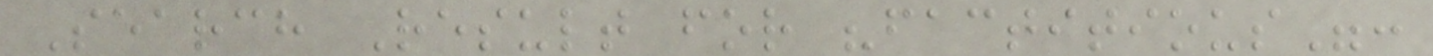Search Result for "factitious":
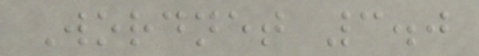Wordnet 3.0
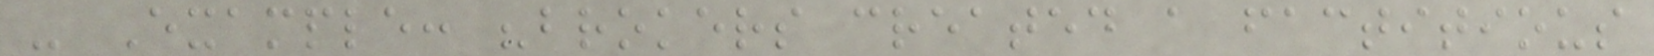- Example: "brokers created a factitious
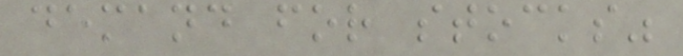demand for stocks"
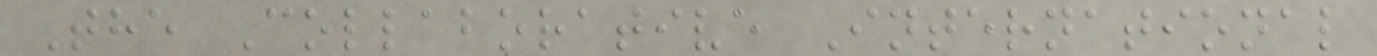The Collaborative International
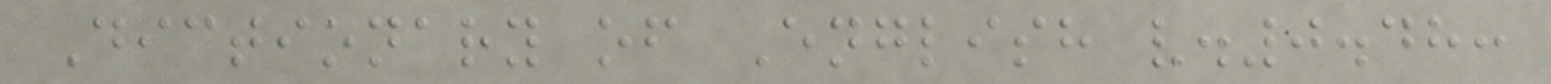Dictionary of English v.0.48:
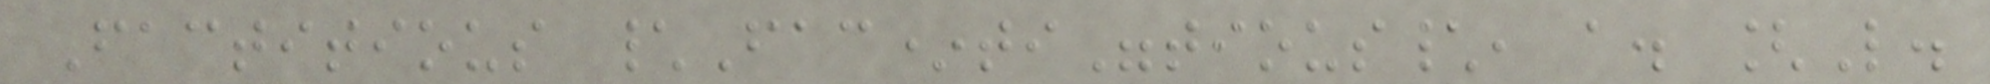Factitious \Fac*ti"tious\, a. [L.
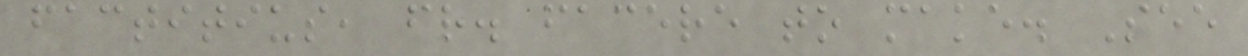factitius, fr. facere to make. See
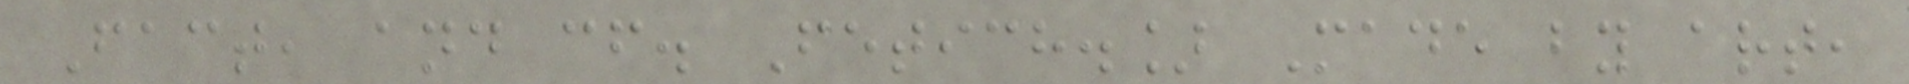Fact, and cf. Fetich.] Made by art,
